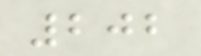202
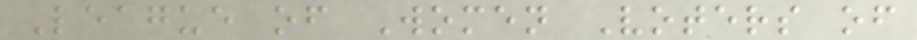League of Women Voters of
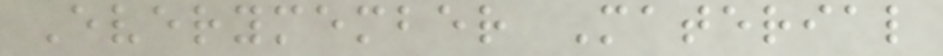Everymember Material
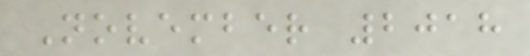November 2018
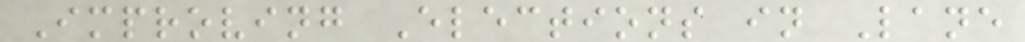Improving Elections in Lane
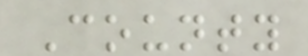County
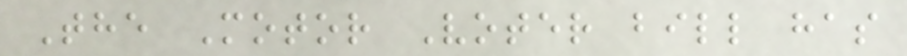The Motor Voter bill has
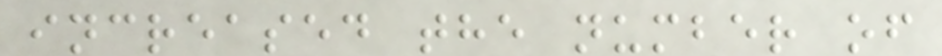increased the number of
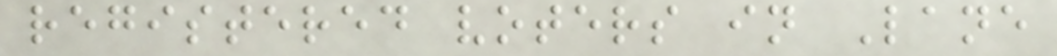registered voters in Lane
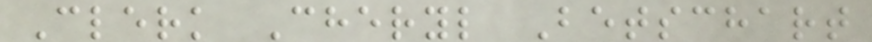Clerk Cheryl Betschart
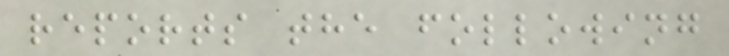reports the following
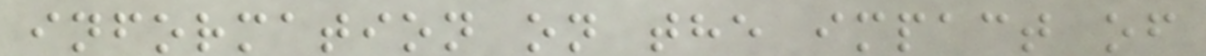information on the impact of
